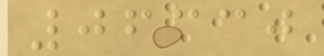06330
